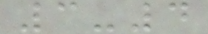3-4
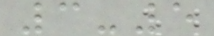3-5
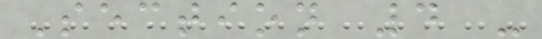Section 4 -
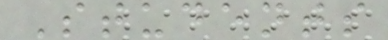Students
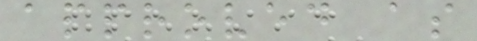approved as
